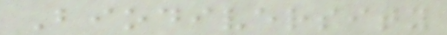Biodiversity
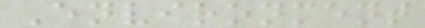Environment
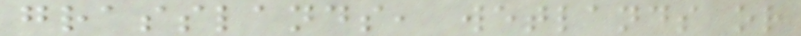grasslands, wetlands or
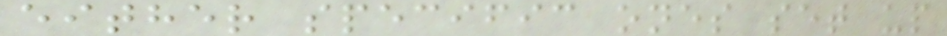either specific ones set up
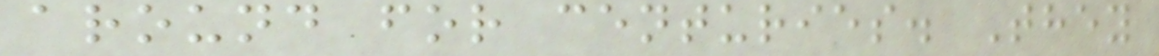around for centuries. They
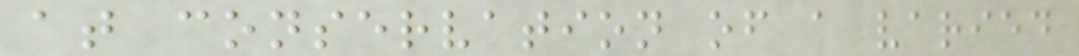at conservation of a varied
